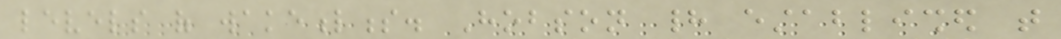levels of wakefulness. Hobson had established that
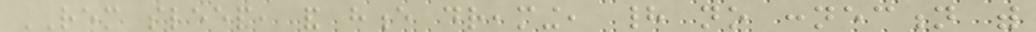REM sleep, and hence dreaming, had no connection with
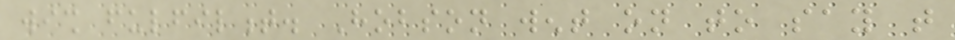wish fulfilment. Hobson went on to say that
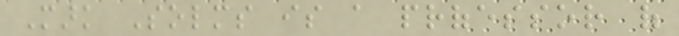Mark Solms is a professor of
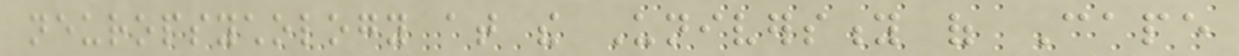neuropsychology at the University of Cape
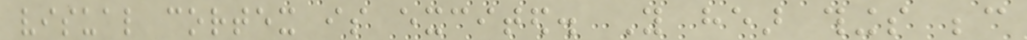visual cortex is excited. You hear things because
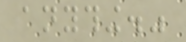anything."
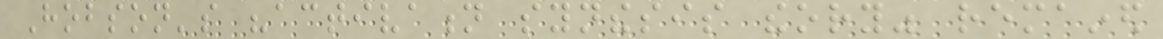Hobson's "activation synthesis theory" remained
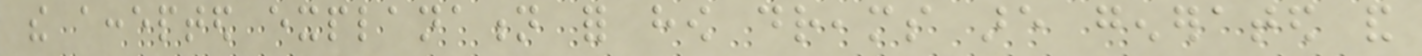the accepted explanation for how dreams are generated and
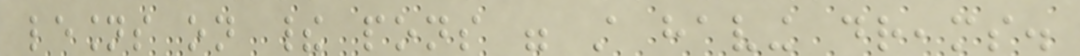lesions on their pons were still having dreams.
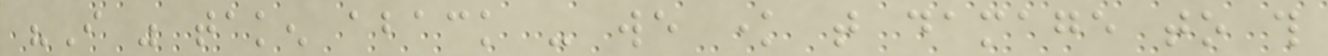"I was taken aback - we know that damage to this
